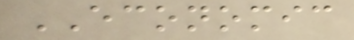ECONOMIC
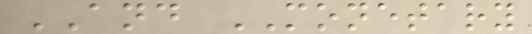AND MONETARY
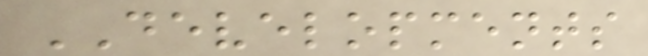DEVELOPMENTS
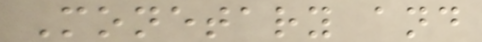Monetary and
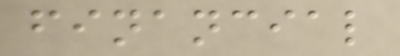financial
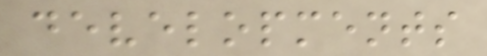developments
